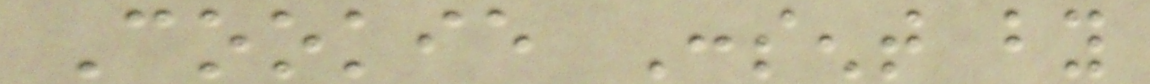Cookie Consent by
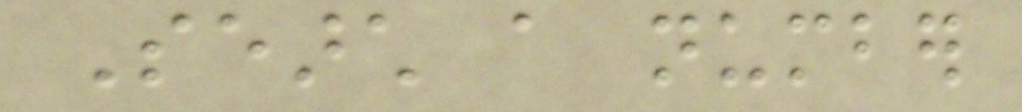Search a number
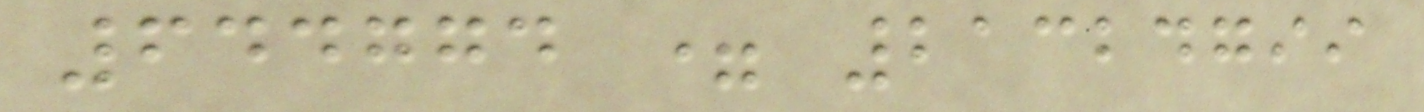644774 = 21324799
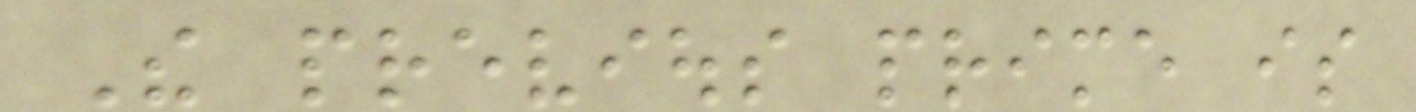The previous prime is
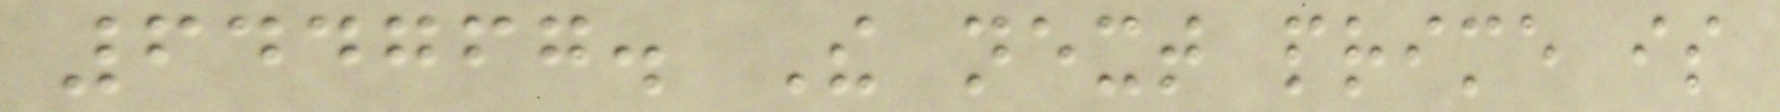644767. The next prime is
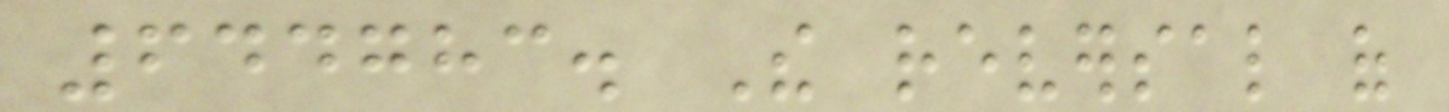644783. The reversal of
